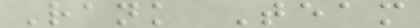Rank Team
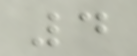4
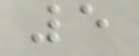5
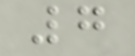7
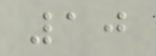10
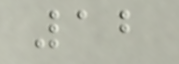12
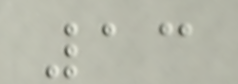13
